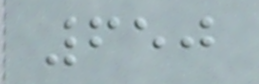650
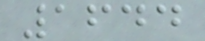1644
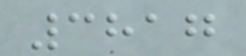3817
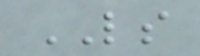LS
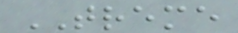TREME
